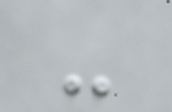-
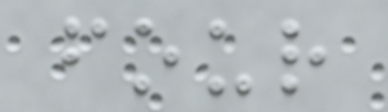four
